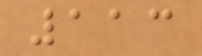113
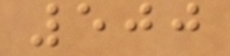500
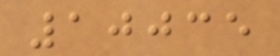10035
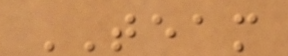TEAM
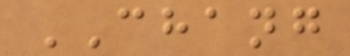CHANG
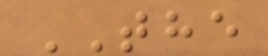THE
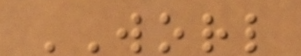WORL
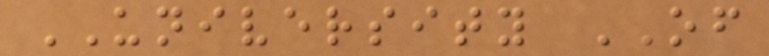UNIVERSITY OF
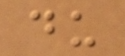du
